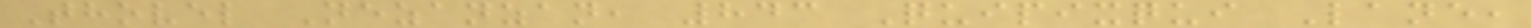Thovel Nezanzan, 843 Quipixqui Lane,
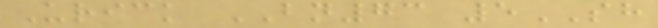Urick BN73 5SH
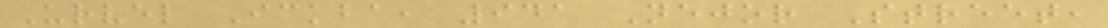Urvel Ickba, 941 Nejor Street,
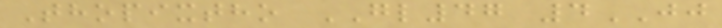Thopixtho GL47 4JJ
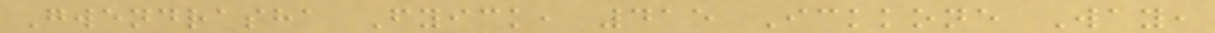Gwendrasha Fyick, 415 Ickkone Way,
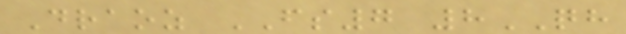Draoz FS7 8QH
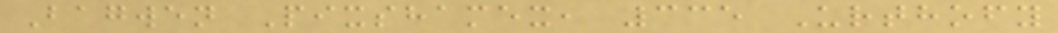Bagwen Pixshamex, 335 Urthofy
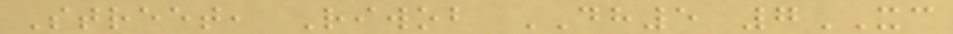Street, Riwob DH5 7XC
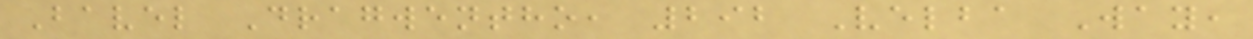Bavel Dragwentho, 292 Velba Way,
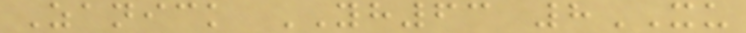Zanick YH63 8XU
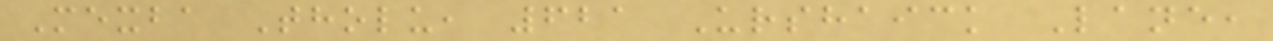Mexba Tholu, 621 Urshaick Lane,
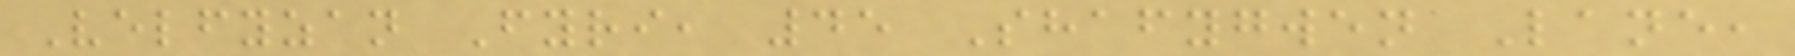Velfyzan Fyri, 45 Shafygwen Lane,
